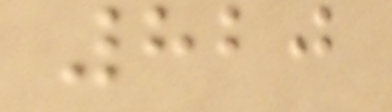820
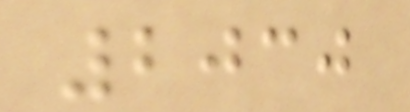2030
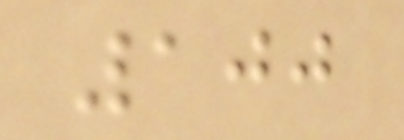100
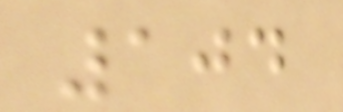104
